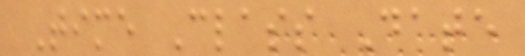Time Class Date
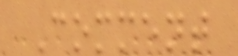Comment
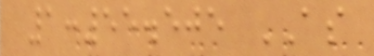1:55.505 AS
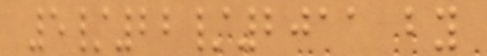5/22/2011 by
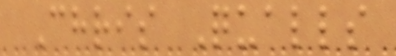Chris Qualls
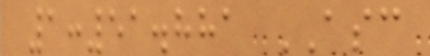1:51.881 ASC
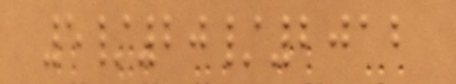5/20/2012
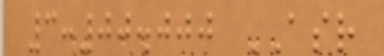3:00.000 ASR
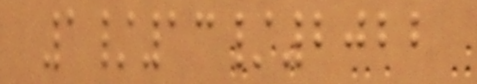1/13/2022
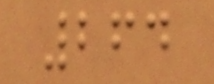264
